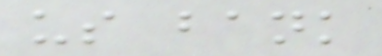us bank
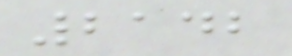2142
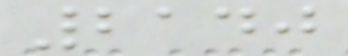2140
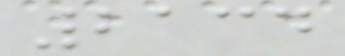2134
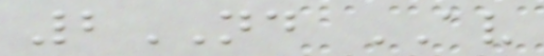2ND AV
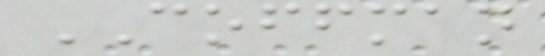COFFMAN
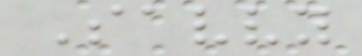Savvy
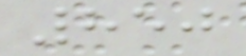850
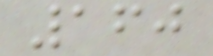160
